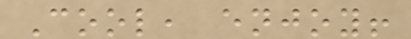Cool, enjoy!
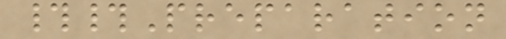##Preparation
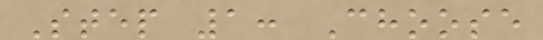Step 1: Choose
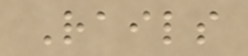Rails
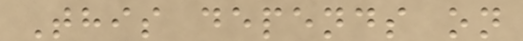This depends on
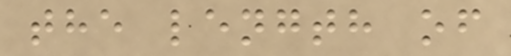the length of
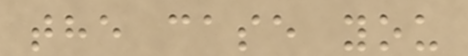the case you
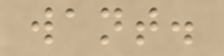want.
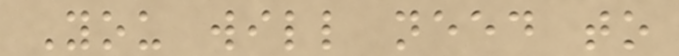You will need to
